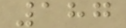187
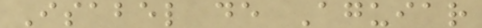Isabel de Aguiar
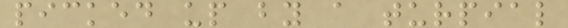picked up by a turpial
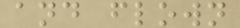and flown
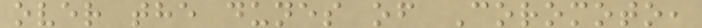over the dunes of Coromoto,
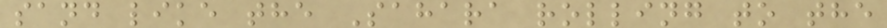sand like the Sahara rolling to the
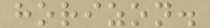horizon.
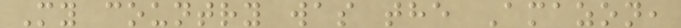My country was the Amazon,
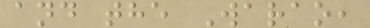and the Warao,
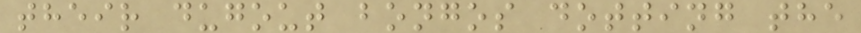their dugout bongos dotting the
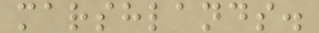marshlands.
